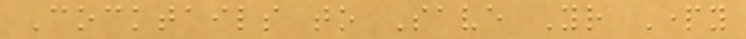Cocktails to Save Your Party
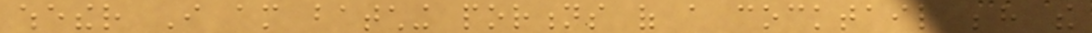whether I am batching portions of a cocktail behind the
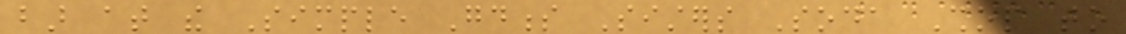bar at the Simple Goodness Sisters Soda Shop to
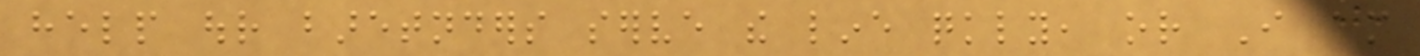help our baretnders serve the line quickly, or I am
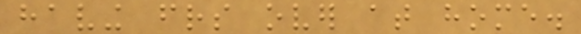having friends over at home.
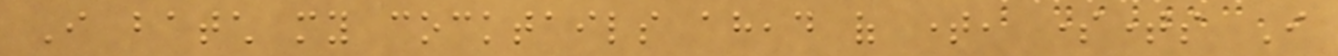I batch my cocktails ahead of time, sometimes I
